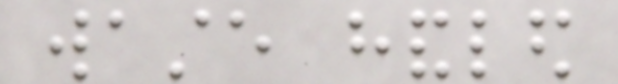waste handled
